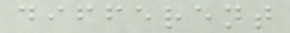different
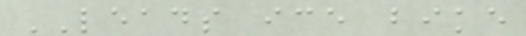LEADS ice bike
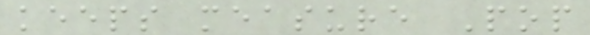keeps measure Pop
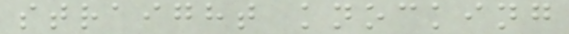straight knocking
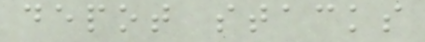depot stacks
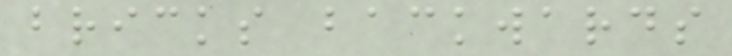bricks backwards
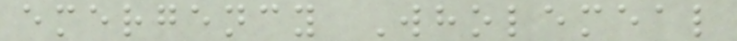emergency Wholemeal
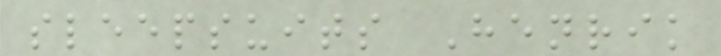sleepsuits Henrik
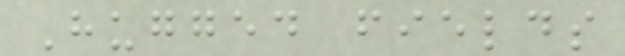Hugged fields
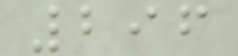296
